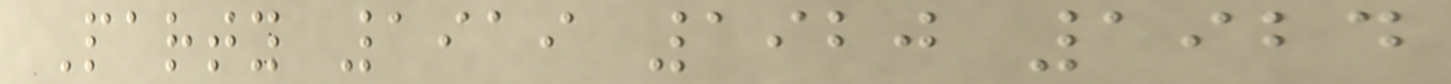Party 1919 1920 1924
